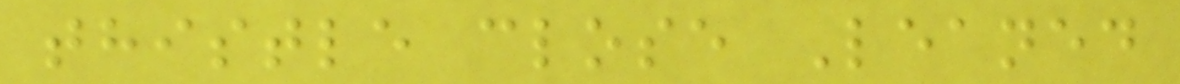thistle close Leaned
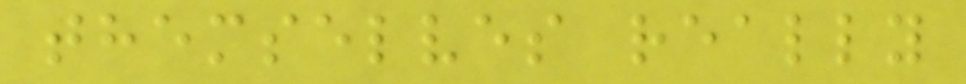themselves really
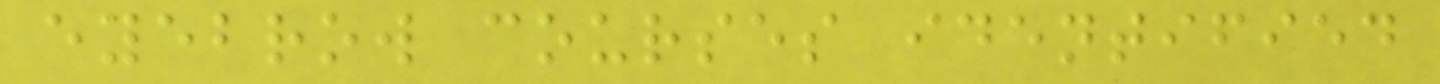eyebrow courses identified
